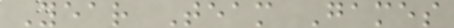Year Team Games
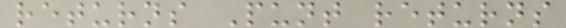returns Punt returns
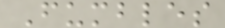Fumbles
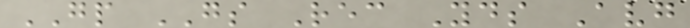GP GS Rec Yds Avg
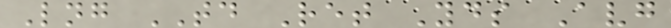Lng TD Ret Yds Avg
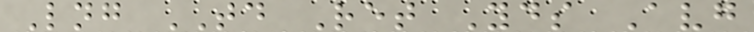Lng TD Ret Yds Avg
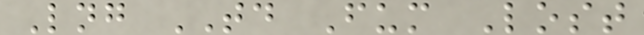Lng TD Fum Lost
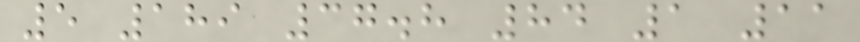5 189 37.8 84 1 11
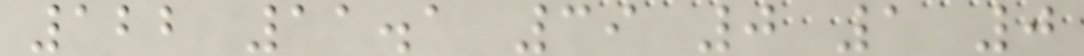122 11.1 39 0 1 0
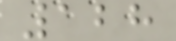128
